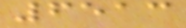6513
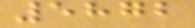5872
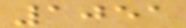1051
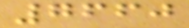7660
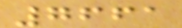7661
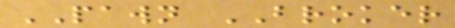PAWN BROKER
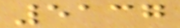5137
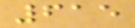615
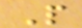P
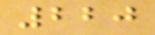220
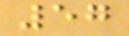57
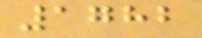1782
